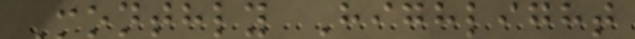Monthly Highlight
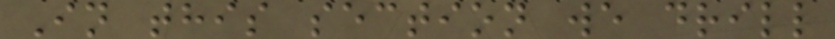In this section we drill
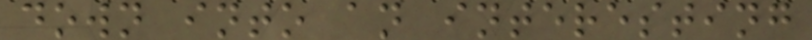down into an interesting
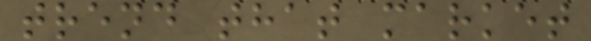trend that market
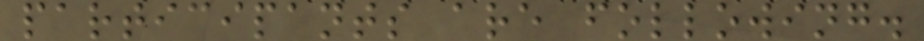participants are following.
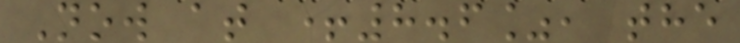Now at +8.6%, the
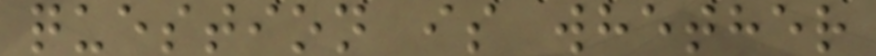question is whether
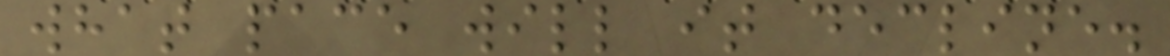what pace will it decline.
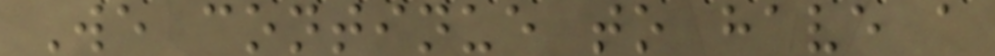We continue to have a
